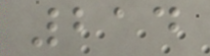214
